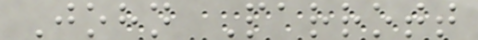John Parrott
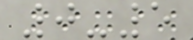0-5
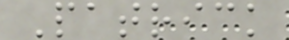Patrick
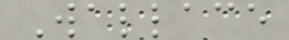Wallace
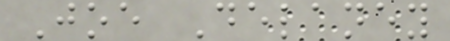Joe Delaney
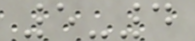5-4
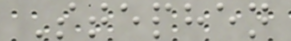Stephen
